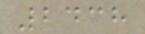2438
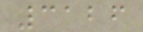3126
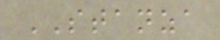STANZA
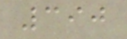390
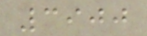3900
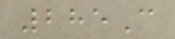285C
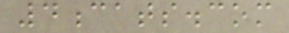4cats.com
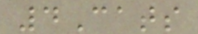4Cats
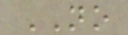NO
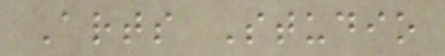Arts Studio
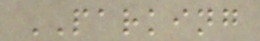PARKING
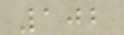102
